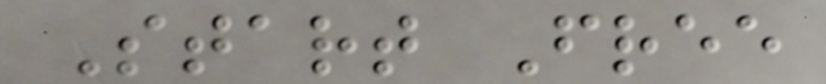Start Free
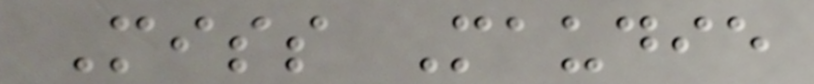Miss Maudie
